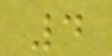4
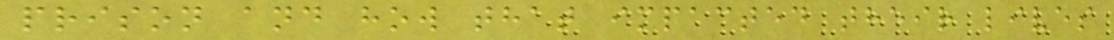prison and how that impacted their lives
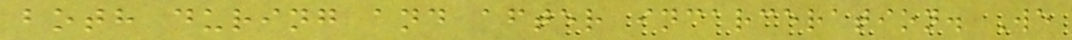both during and after incarceration. We
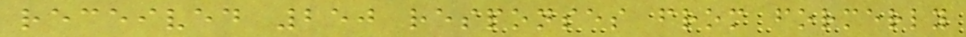received 250 responses from formerly
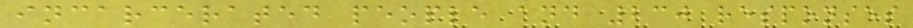incarcerated people and 230 responses
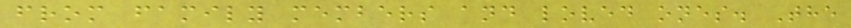from family members and loved ones. The
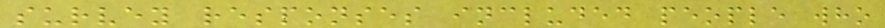survey responses included people who
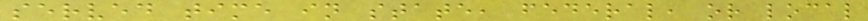served time in state, federal, or local
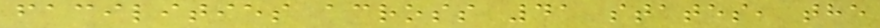facilities across 41 states, the
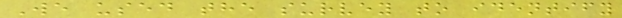We used the survey to identify
